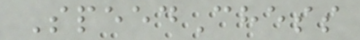SpeedChess
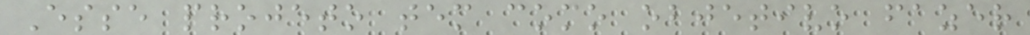Esse projeto tem como objetivo fazer
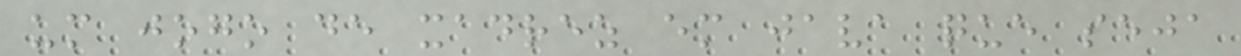um jogo de xadrez em java que seja
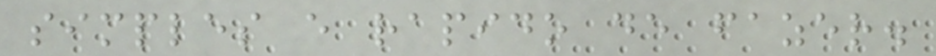simples e rapido de fazer.
